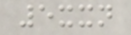5xxn
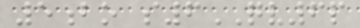5bo s6QV6p
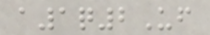a1q2Uf
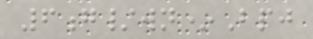6g/wn*Bpj
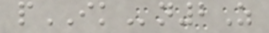pIKn2Z
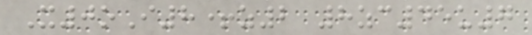X0oI8+z2 8zc45u7
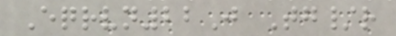Eqrvn22J Tg/r
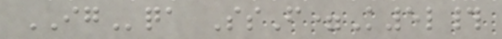IGqa SsF=K5l#
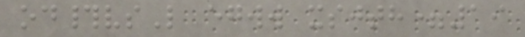od#vsL egww xsjth=19
